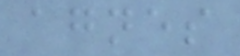agnes
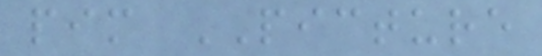pim PICTURE
